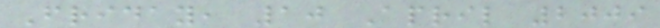Friday, 10 April 2009
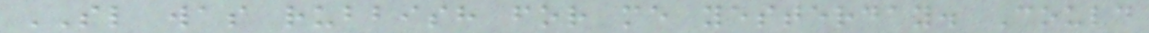SL was rubbish for me yesterday. Could
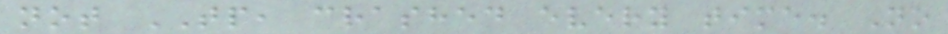not TP, crashed every time. No
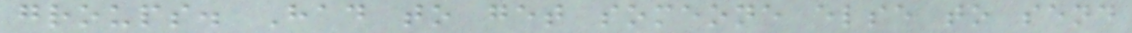groups. Had to get someone else to send
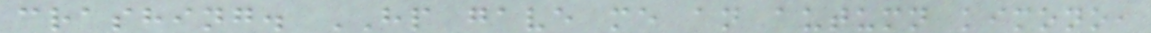crashing. HP gave me an autumn kimono,
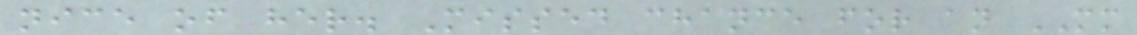nice of her. Missed chance for an MM
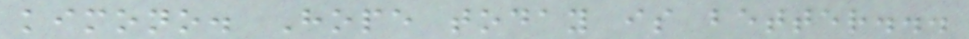kimono. Hope today is better...
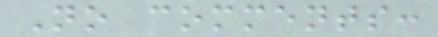No comments:
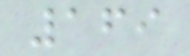169
